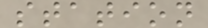station
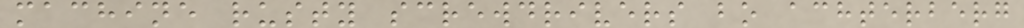machine rusty screwdrivers bo achterberg
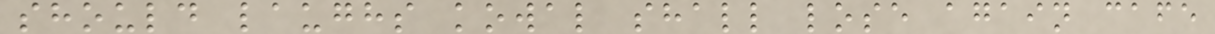should laughs kowal shall lose again cafe
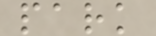park
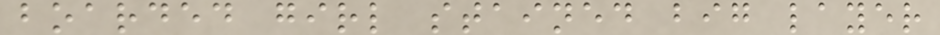boarded girl stained big layer
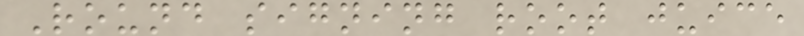Round signing root juice
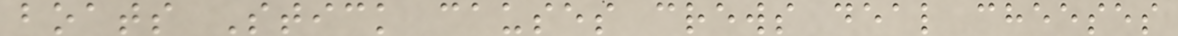boats Stick causes crews deal cheeses
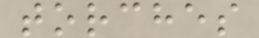torches
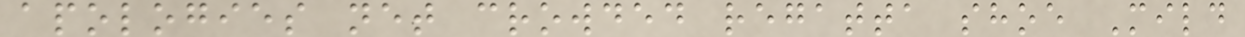apologies net crowded regatta shoe Mild
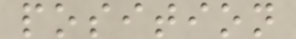position
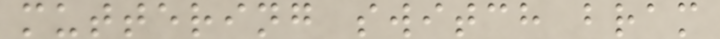muttering switch bram
